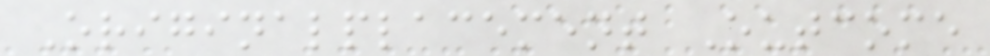Originalplacement Outcome
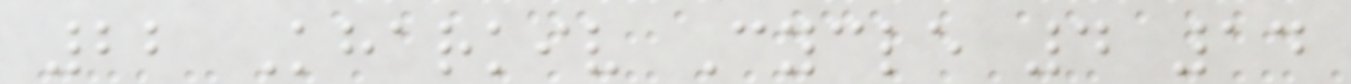22 Kharkiv Cycle 4 14
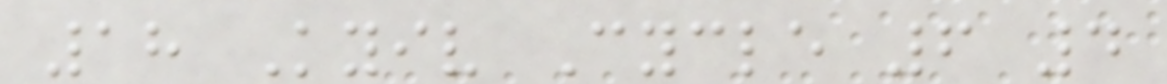18 Kyiv Cycle 6 4
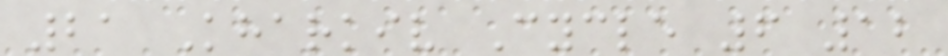21 Kharkiv Cycle 6 12
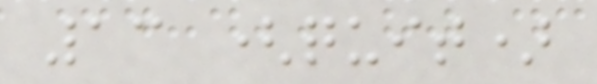13 (quit)
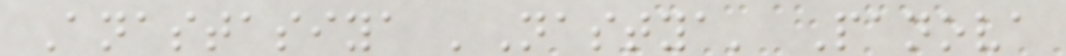Anastasiya 'Nastya' Panova
